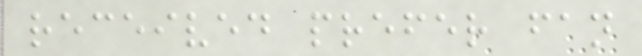received prefer fan
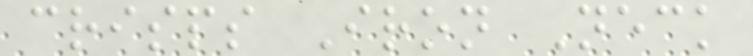crisps Iron Neck
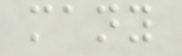many
